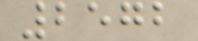2572
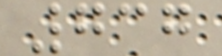737
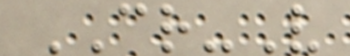CR-V
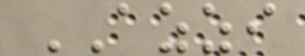AZZI
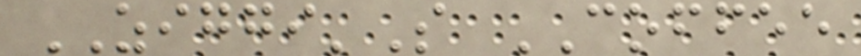ZIGGI'S COFFEE
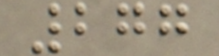277
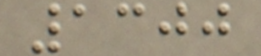1300
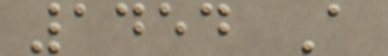1454 A
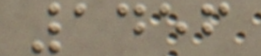1456
